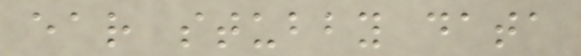ear stubby data
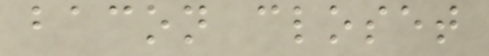bacon closet
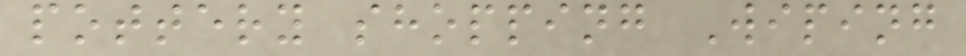pottery shopping Wiping
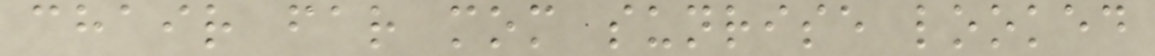chair far mom sunrise looked
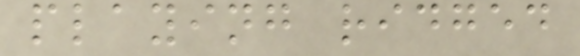playing ridged
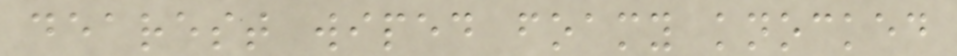dearest wiped foamy knocked
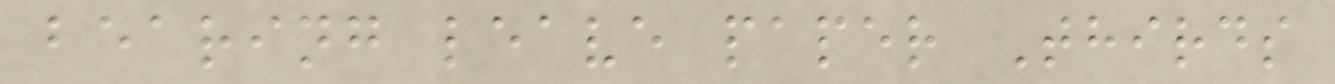bearing leave paper Thirds
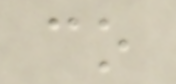co
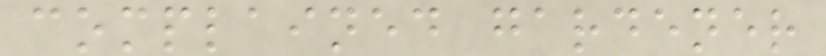complained gardener
